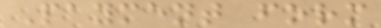Payment form
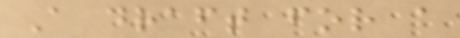A draft for a
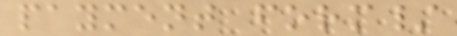payment form/
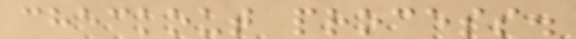checkout process.
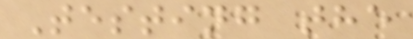Testing the
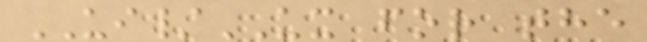UI/UX for the
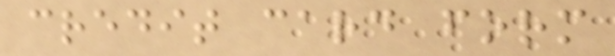credit card form
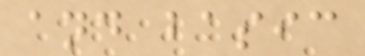and basic
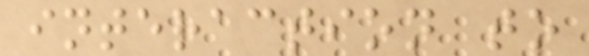interaction to
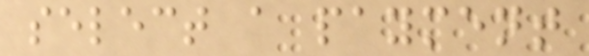select a payment
